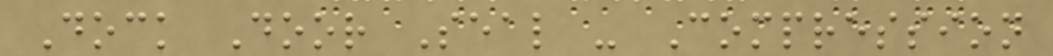Dock Door Seal - Compression
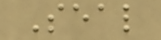Seal
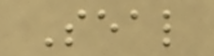Seal
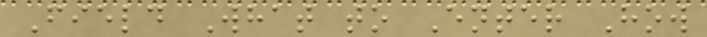Field What to Enter How
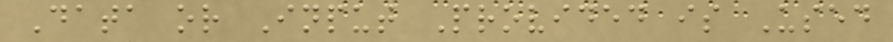Data or Input Provided is Used
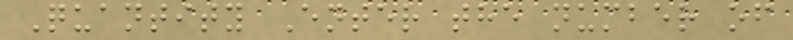Quantity Enter the number of
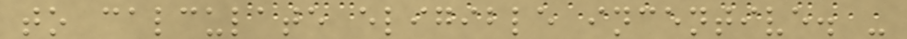to calculate eligible incentive. -
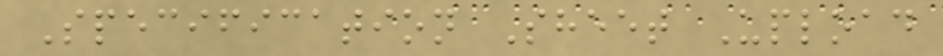Specification Sheet Upload
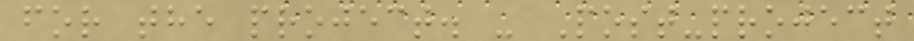for the project. - Post-project
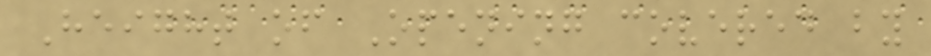Height of Opening covered by
